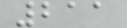211
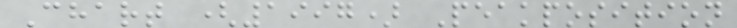Chart (1997) Peakposition
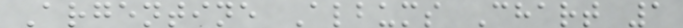Argentine Albums Chart 1
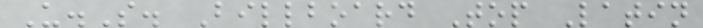U.S. Billboard Top Latin
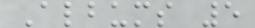Albums 5
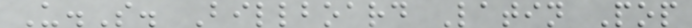U.S. Billboard Latin Pop
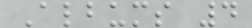Albums 4
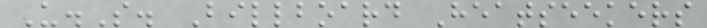U.S. Billboard Heatseekers
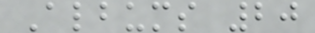Albums 20
